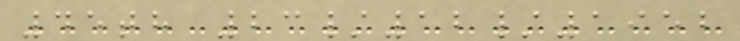45th 23/12/1952
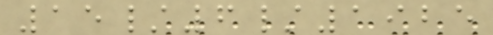15/6/1925
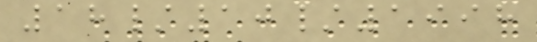18/10/1998
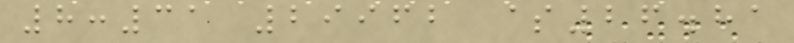8:31 29962 $26.81
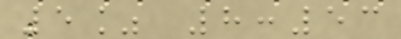5% 8:53
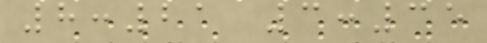8:21 3:35
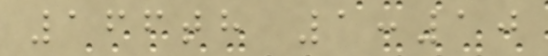166th 1:10
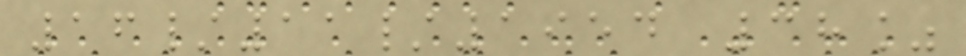16/11/1954 38%
